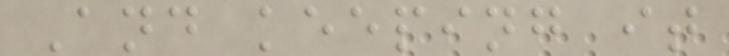And keeping it
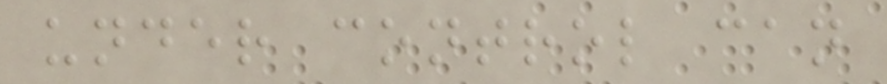under control can
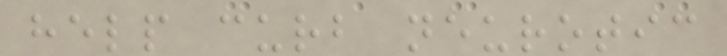help curb neurotic
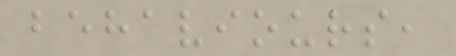behaviours,
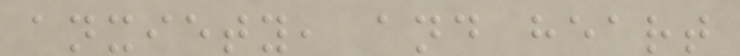anxiety, and heart
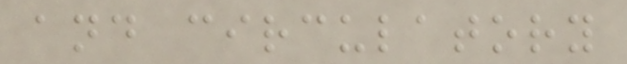and circulatory
